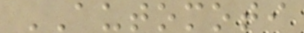AUTOMOTI
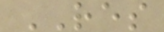RES
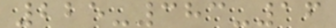225-383-16
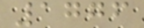1776
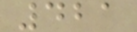421
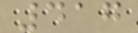417
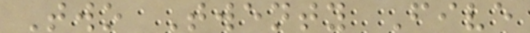Two Twenty Five
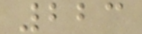223
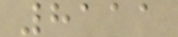8111
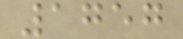1757
